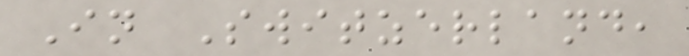In Switzerland,
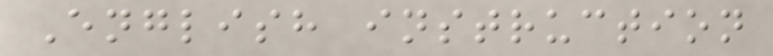English instruction
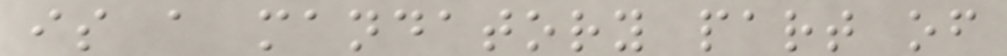is a mandatory part of
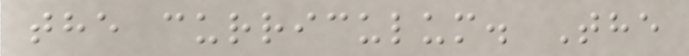the curriculum. The
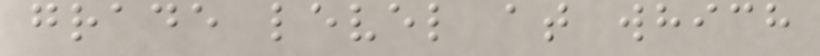grade level at which
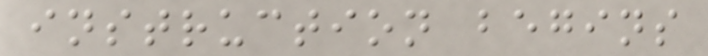instruction begins
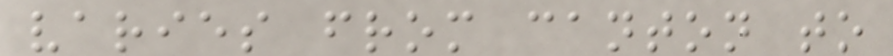varies from canton to
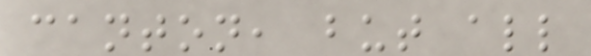canton, but all
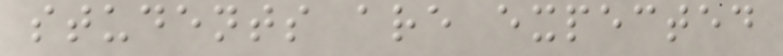students are expected
